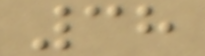38
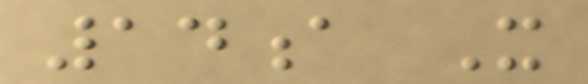14a X
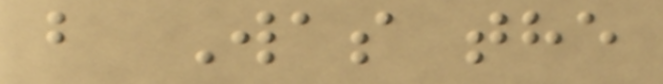b Was the
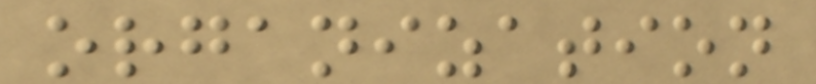organization
